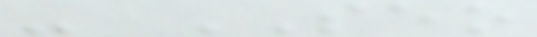- SEO
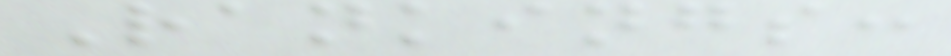Rankings:
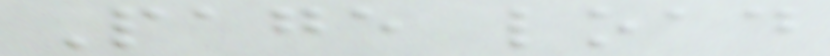Page load
